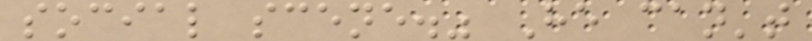social scene." He can't
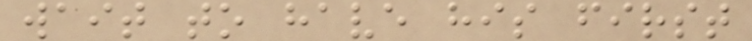wait to have his first
